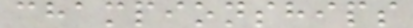championships
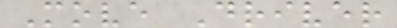Move Driver
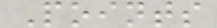Points
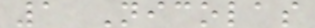1 Nicolas
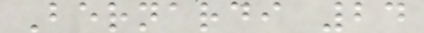Bernardi 24
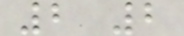2 2
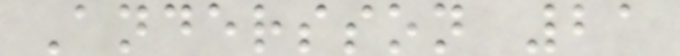Andersson 21
